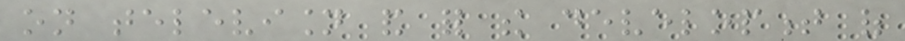on television and for the development of
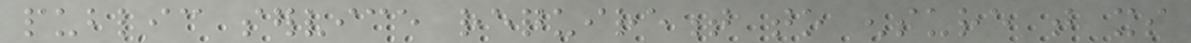public service requirement to ensure that its
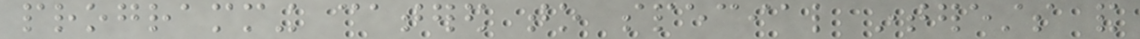programming catered to special interests and
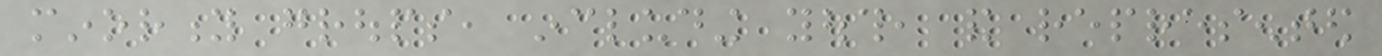minority groups, including youth, and represented
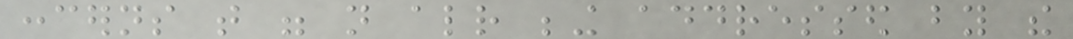concerns that were not already being addressed by the
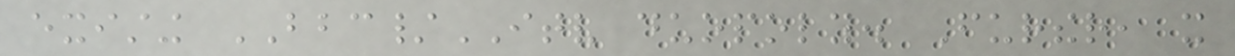existing BBC/ITV duopoly. Further, it
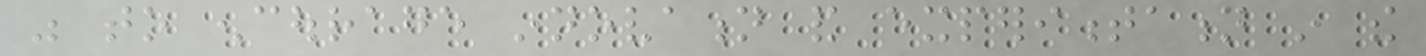was to encourage innovation and experimentation in the
